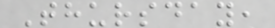Thursday,
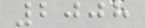2008
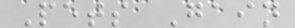Pets Gain
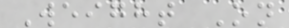Weight On
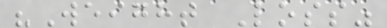"Weight Loss"
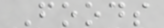Foods
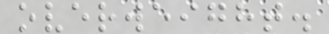overweight.
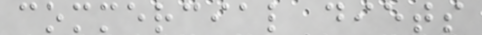commercial diets
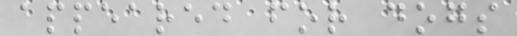appeared for dogs
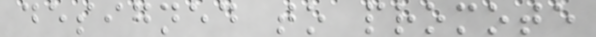designed to promote
